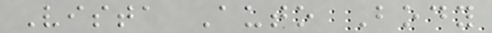Vista Auto Body
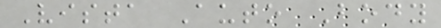Vista Auto Body
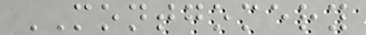MONTGOMERY
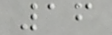16
